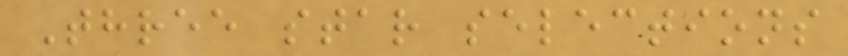Three star selections
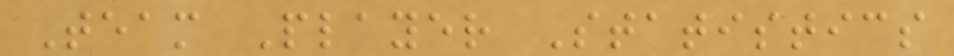Team Player Statistics
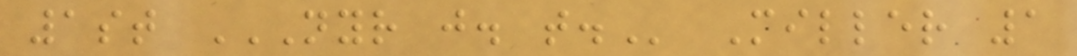1st NYR J. T. Miller 1
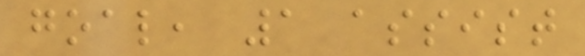goal, 1 assist
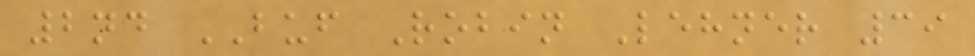2nd BUF Robin Lehner 39
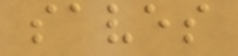saves
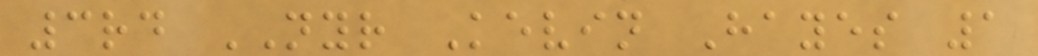3rd NYR Kevin Hayes 1
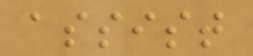assist
